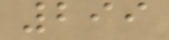299
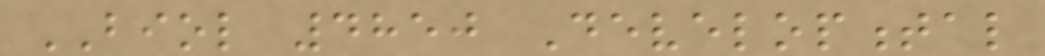BIOL 4850 Developmental
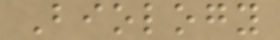Biology
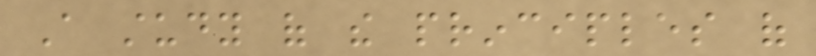A study of the principles of
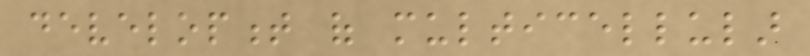development of multicellular
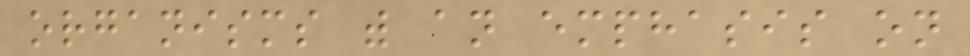organisms with an emphasis on
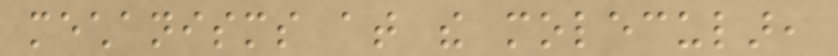mechanisms at the molecular,
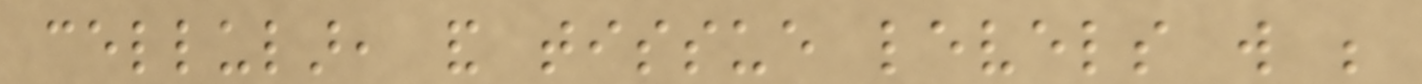cellular, and tissue levels will be
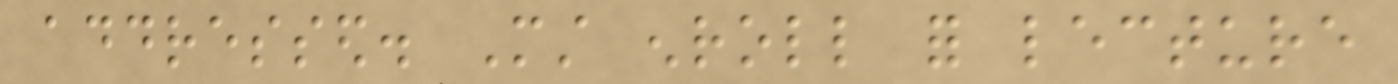addressed. Must enroll for lecture
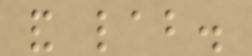and lab.
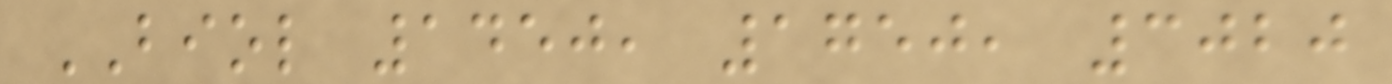BIOL 1450, 1750, 3020
